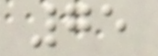75
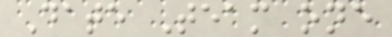Date Team one
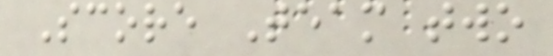Score Team two
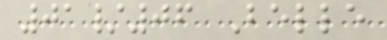01/06 Belle
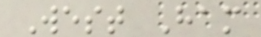West Ham
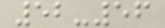52-56
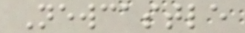Newcastle
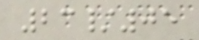23/05
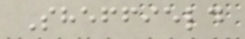Sheffield
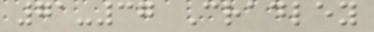71-37 Cradley
